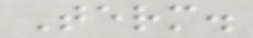Term.
